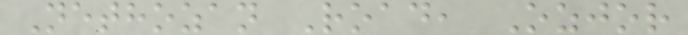Nethozan Road, Ozjor
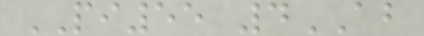PI55 4AB
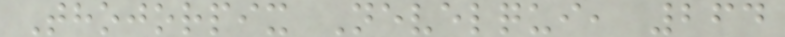Thojorpix Nevelqui, 264
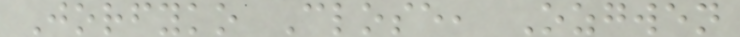Jorfyko Close, Ozgwen
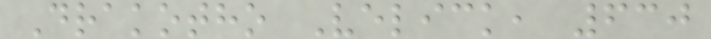Drakotho Velick, 630
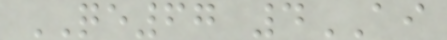QE67 4AI
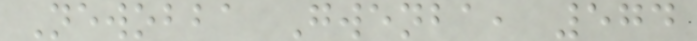Newobba Gwenba, 574
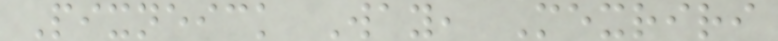Pixneick Way, Mexriri
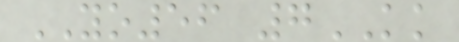YO56 7KK
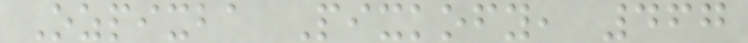Ozpixba Pixkofy, 467
